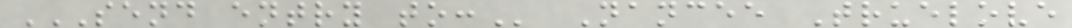SEND ENTRY TO: Nancee Truelove
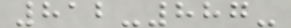812-887-
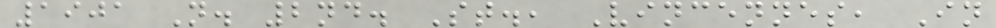1901 N. 2nd. St., Vincennes, In
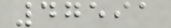47591
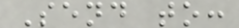Send to:
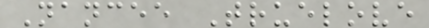Nancee Truelove
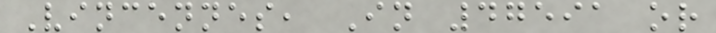Vincennes, In 47591 or
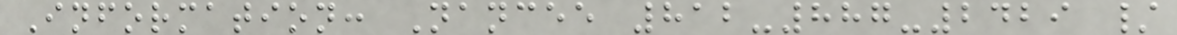Information: Nancee 812-887-2429 /
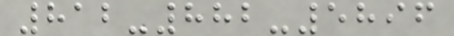812-882-5896
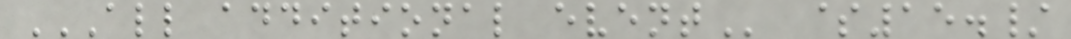ALL ADDITIONAL EVENT $15./
